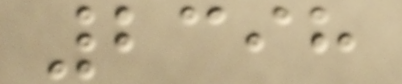2398
